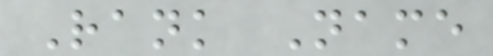Rank Name
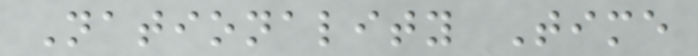Nationality Time
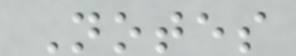Notes
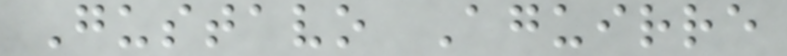Gustavo Aguirre
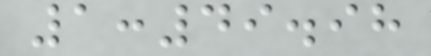1:49.98
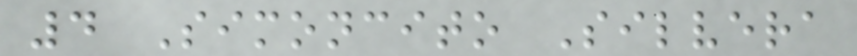4 Simoncito Silvera
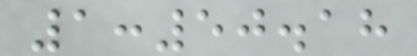1:50.18
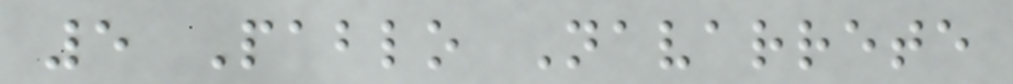5 Pablo Navarrete
